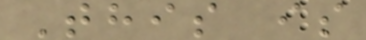This is
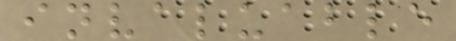invaluable
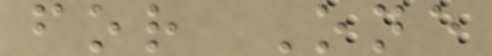for One
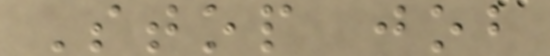Stop job
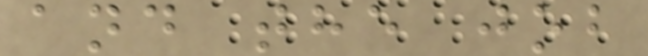and the job
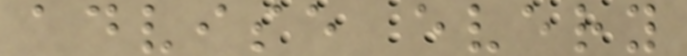advise every
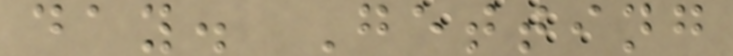day. Getting
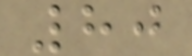80
